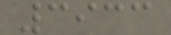3933
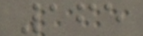165
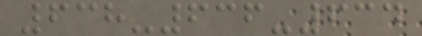638-636-634
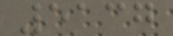5137
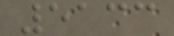5133
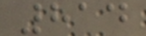814
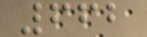662
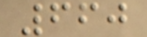660
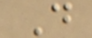D
